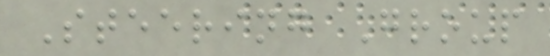Steering Group
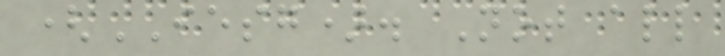(IESG). Not all
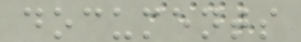documents
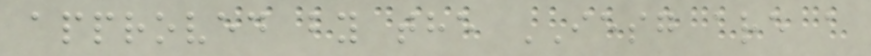approved by the IESG are a
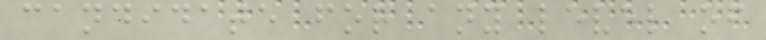candidate for any level of
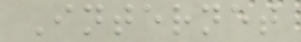Internet
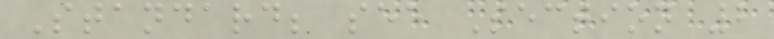Standard; see Section 2
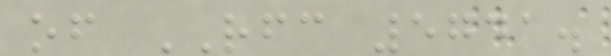of RFC 5741.
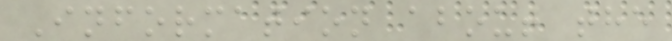Information about the
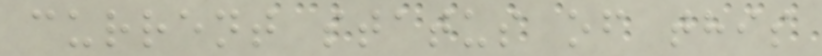current status of this
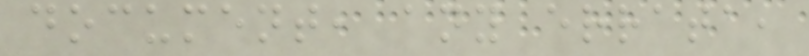document, any errata,
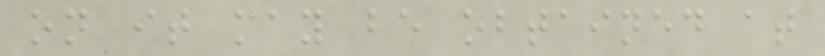on it may be obtained at
